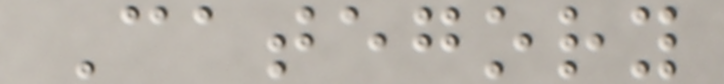Category
